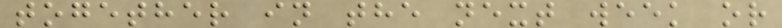together in the next week or
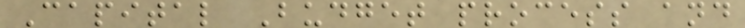Capital Budget process and
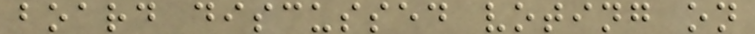board discussed voting on
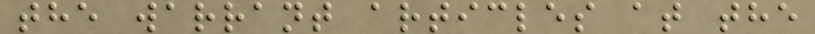the warrant articles at the
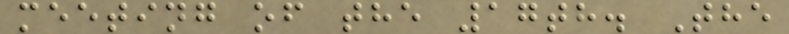meeting of the 17th. The
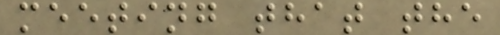meeting that the
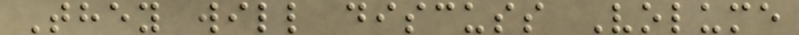They will discuss Volume
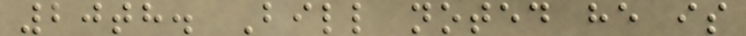20th. Bill noted he is
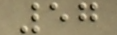57
